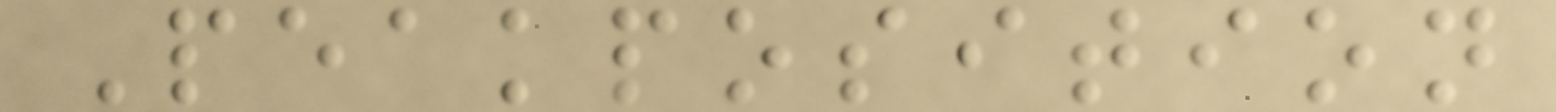Peakposition
